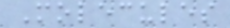Molecules
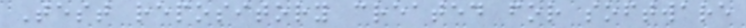Test repository created for software
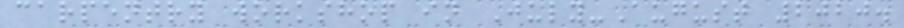carpentry workshop in July-August 2020.
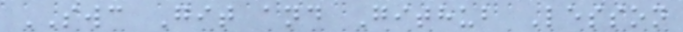SWC Git and Github Lesson
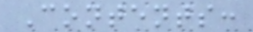Contents:
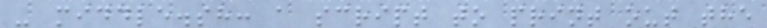- middle.sh: a script to print out the
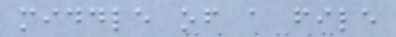middle of a file
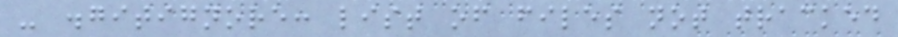- .gitignore: list of files not tracked
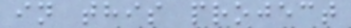in this project
